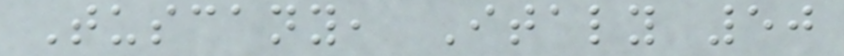Tuscany, Italy 50
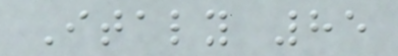Italy 85
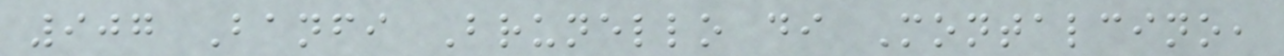907 Banfi Brunello di Montalcino,
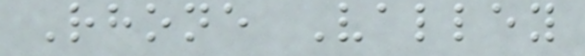Rhone Valley
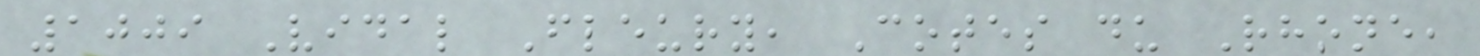1009 Vidal Fleury, Cotes du Rhone,
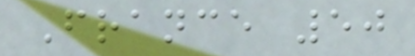France 50
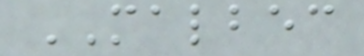MALBEC
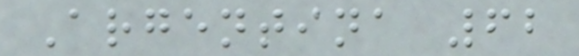Argentina 62
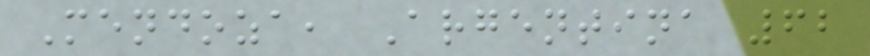Mendoza, Argentina 62
